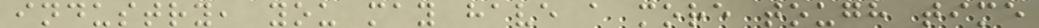industry, you may have a more tough time
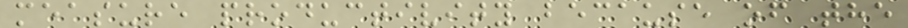measure productivity because of the
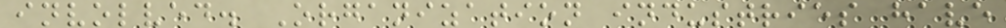involved. Organization industries have
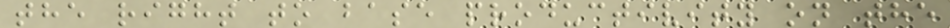the right to base productivity on the
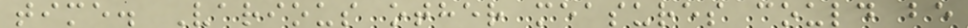time. Various other measures could be
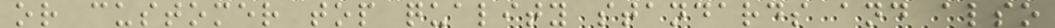or customer top quality standards and also
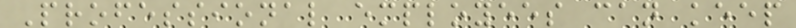Professional employees can keep
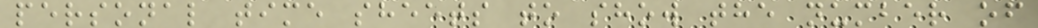personal time sheets to show the number of
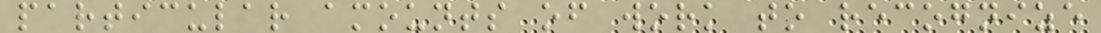particular amounts of work to recognize
